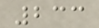233
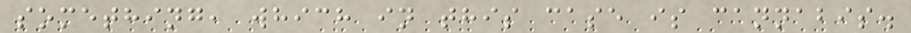something, which in this case is cannabis.
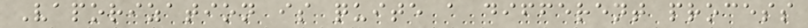Vaporization is quite a different process
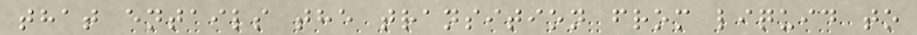that entails the transition from liquid to
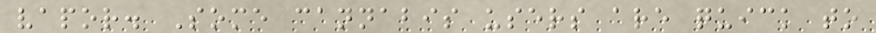vapor. Some cannabis users are quick to
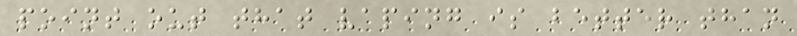point out that vaping is better than
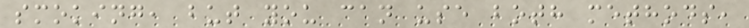smoking, but you can use both methods,
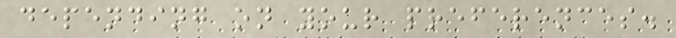depending on your preferences.
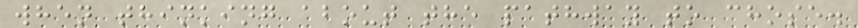when thinking about the pathway to chose.
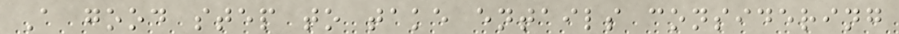A good step to take entails considering
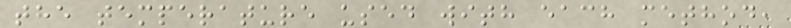the temperature used with each method,
